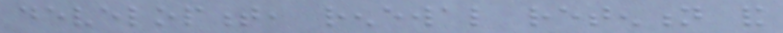development, renewal retention and
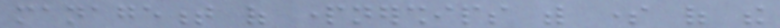management of partnerships with some of the
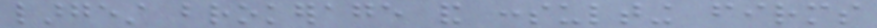largest brokerage and consulting firms
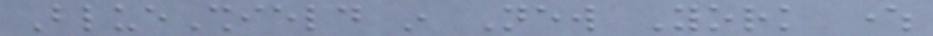BlueShield in New York where
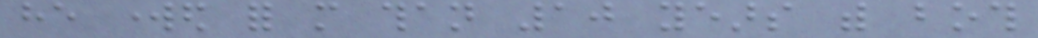he worked for more than 10 years with both
